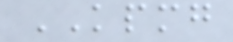KPMG
